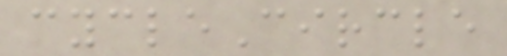cycleCircle
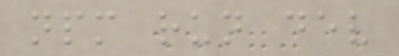npm run dev
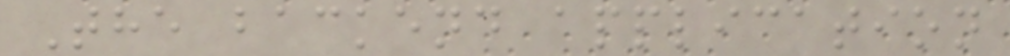The backend application
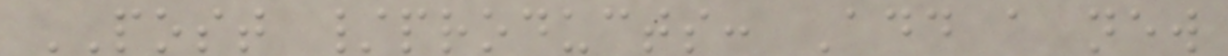POST /products: Add a new
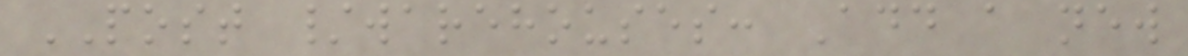POST /warehouses: Add a new
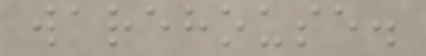warehouse.
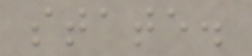state.
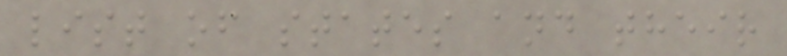list of states and their
